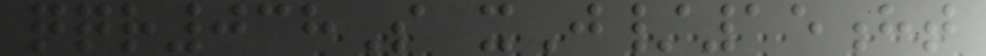qqr038S xJ/15ht
